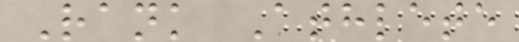Rank Athlete
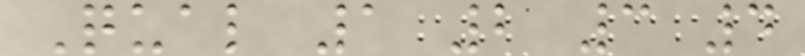Qual 1 2 3 4
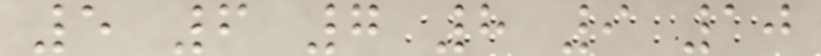5 6 7 8 9 10
